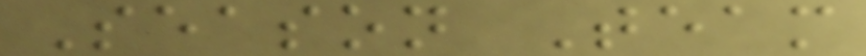Season Team
